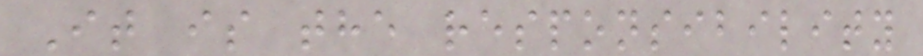It is the responsibility
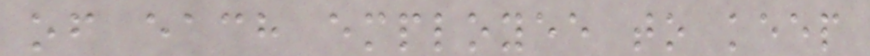of each employee to keep
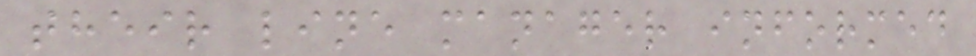their line manager informed
